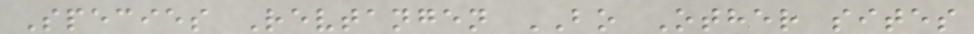Species Revtangen BO Other sites
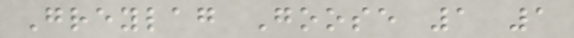Greylag Goose 1 1
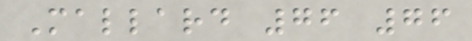Mallard 76 76
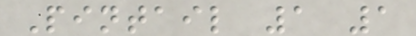Pintail 1 1
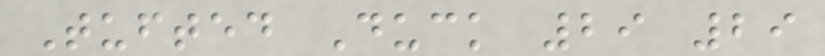Tufted Duck 29 29
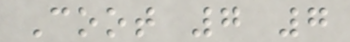Coot 7 7
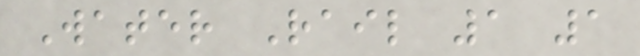Water Rail 1 1
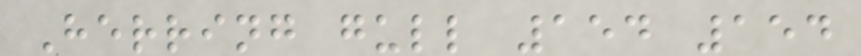Herring gull 154 154
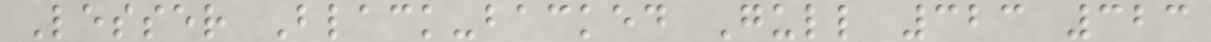Lesser Black-backed Gull 323 323
